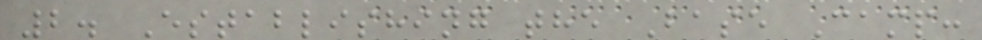2. Establishing the Base Camp:
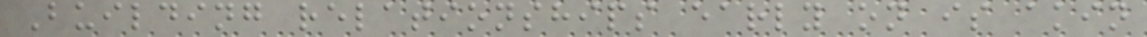Building relationships early on is akin
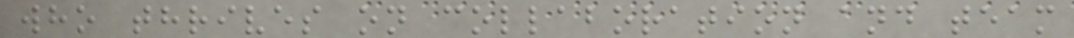who thrives on collaboration and team
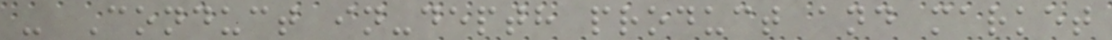- Conduct in-depth product and market
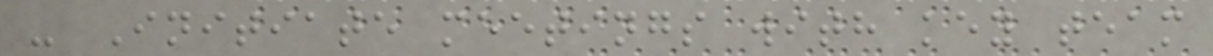- Initiate meetings with key team
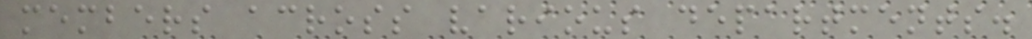members across various departments.
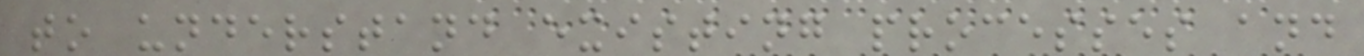to understand existing processes and
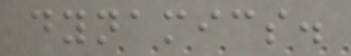dynamics.
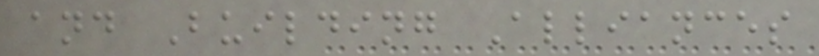and Building Alliances
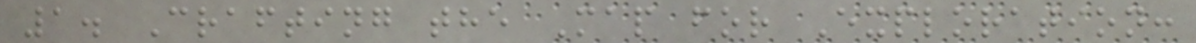1. Crafting the Map for Exploration:
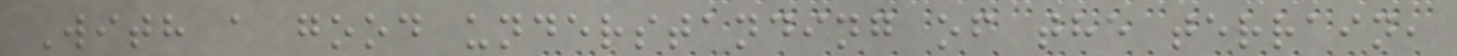With a good understanding of the terrain,
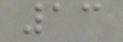13
